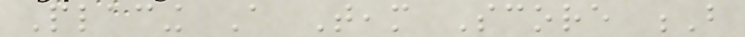Placing A Team Score B
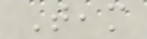Team
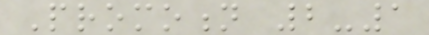Promotion 2-1
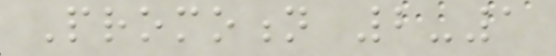Promotion 2-1
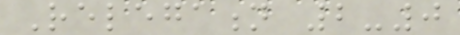Relegation 2-0
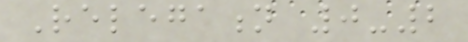Relegation 0-2
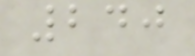240
